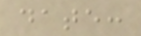date:
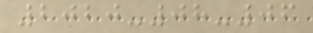2020-08-06
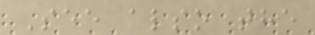See also the
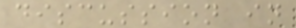discussion in
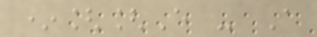*[[E - A
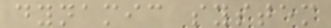dynamic system
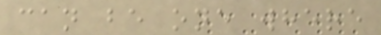can be one where
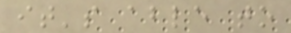it's able to
